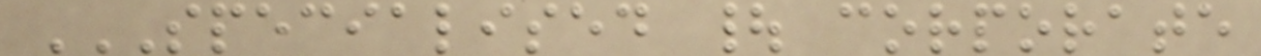SPECIALISED | CORPORATE
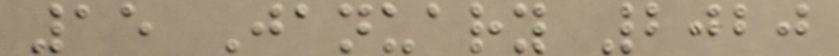15 January 2020
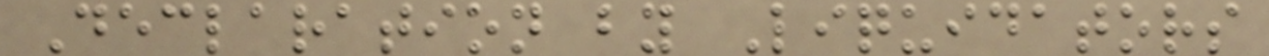Declaration by Liquidators
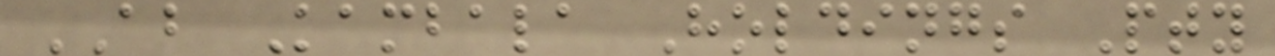AB Kambala Holdings Pty
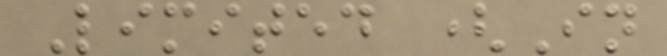Limited (In
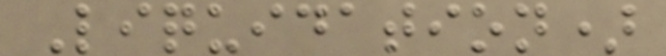Liquidation)
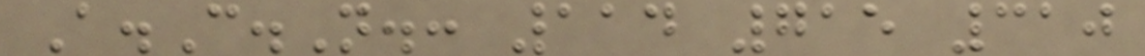A.C.N.: 114 715 310
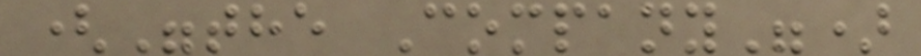("the Company")
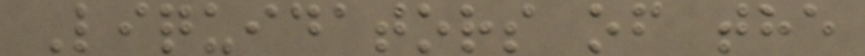Liquidators of the
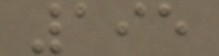195
